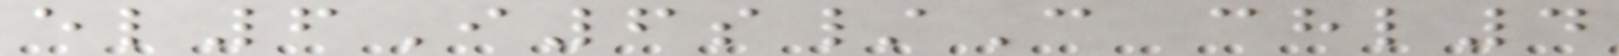el6I6s/C chl4
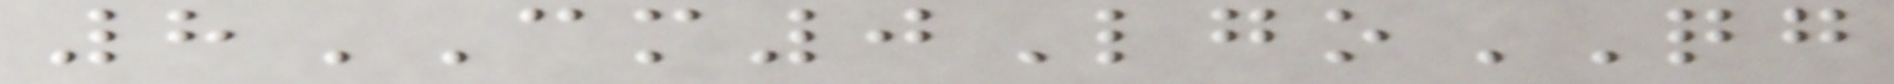8CM0LgoQG
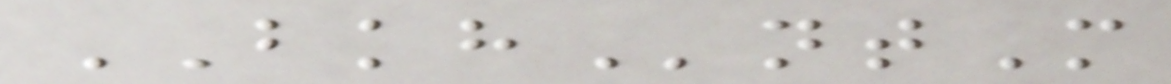BKHntM
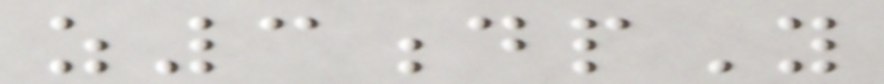z3dpY
